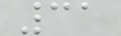31
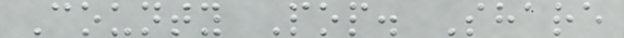County Pop. Share
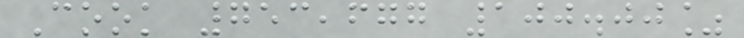Cook 753,677 100.00%
